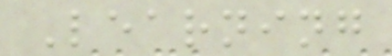Learning
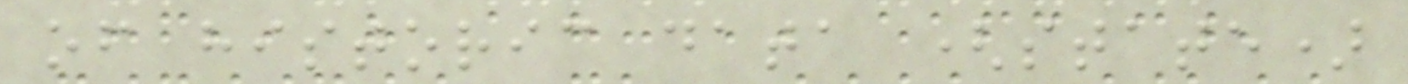of historic data (state)
